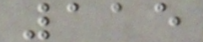115
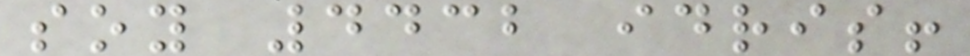soy 4432 idris!
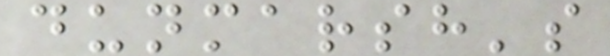dunmarsh's
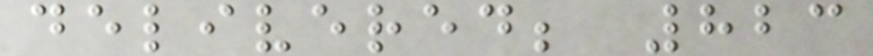delivered; 823
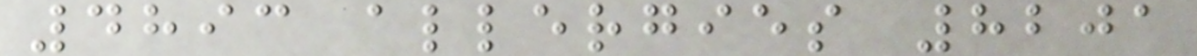4893 allergies 8201
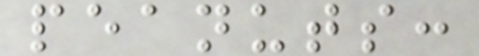peanuts:
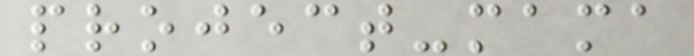project-mama
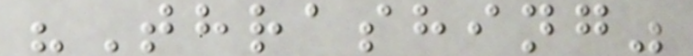"Thrashing"
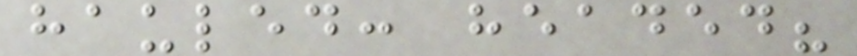hauled: headed?
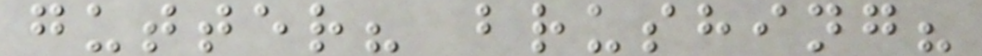gutter? brushing?
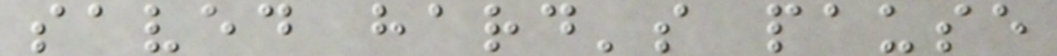saved hard's pause
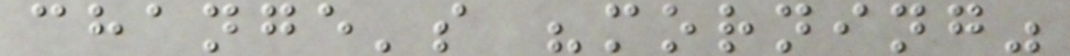change's "morning"
